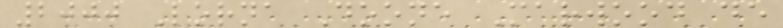2000 Lorna Doone Marwood de
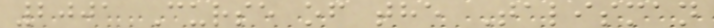2001 Curse of the Talisman
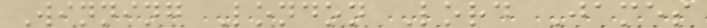Winning London Lord James
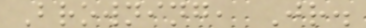Browning, Jr.
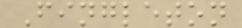Fingleton
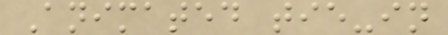Animated tie-in
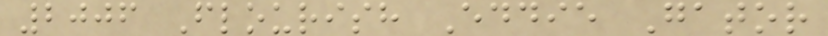2006 Flourish Eddie Gator
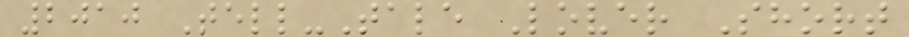2010 Tell-Tale Lover Short
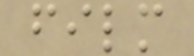film
